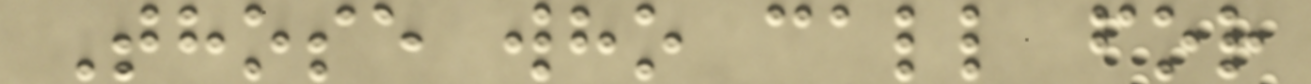Those who call for
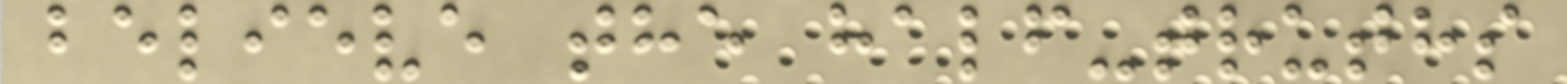believe the half-truths
